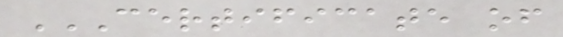CERTIFICATE OF
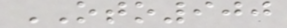OTO900
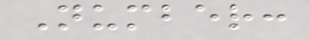Number:
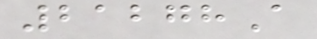21278A
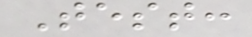Test:
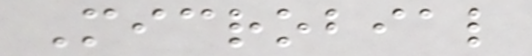Microbial
